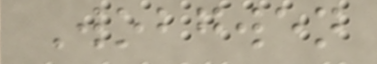Wobgwen
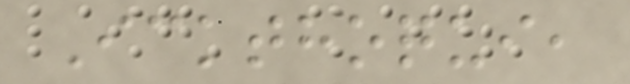Ickthoqui,
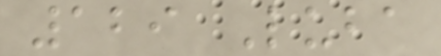129 Luba
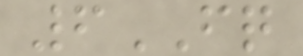6FQ
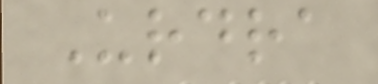Urdra
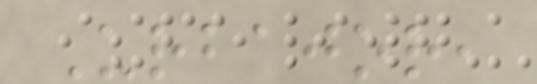Urbajor,
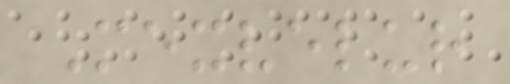Mexvelur
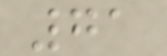71
